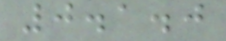0.1.0
